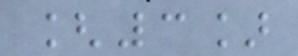[3]
